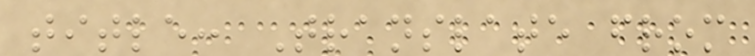title: Translate from
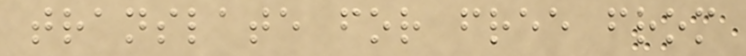translate for free from
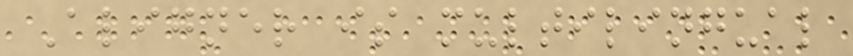Aligner is multilingual
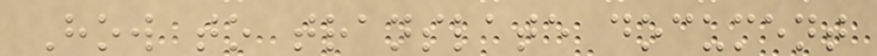How to translate document
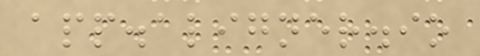app.aligner.io
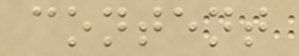content
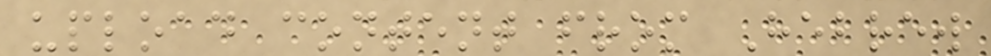upload content from Hebrew
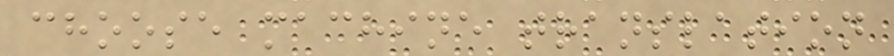choose machine translation
